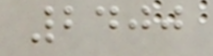2400
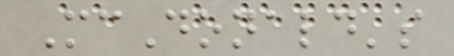McDonald's
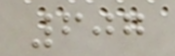607
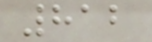812
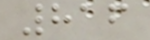816
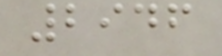2946
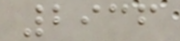2936
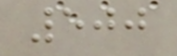500
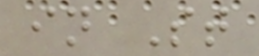in St
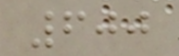600
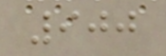900
